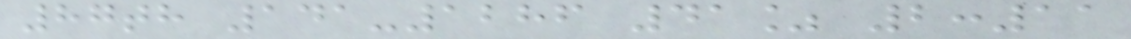87th 141-1286 41% 2:11
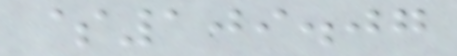$109.07
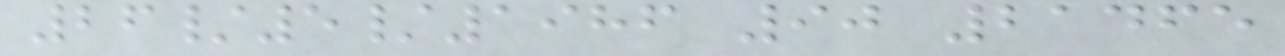26/5/1986 90 21465
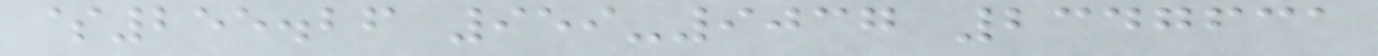$255.26 959-9037 2347631
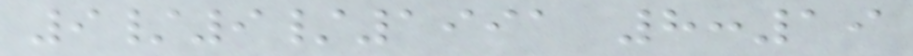9/9/1991 8:19
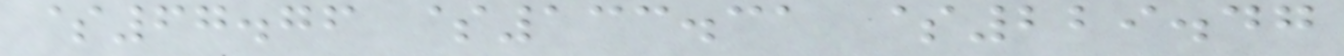$67.76 $133.31 $229.47
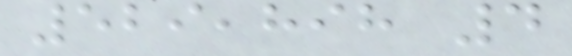529,898 4
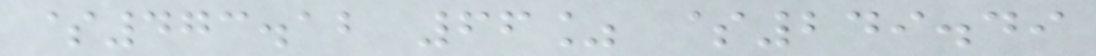$473.12 66% $249.49
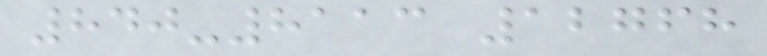840-8113 12768
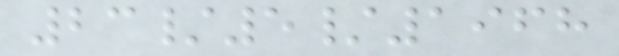23/5/1968
